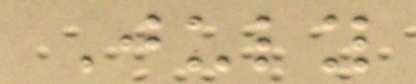July
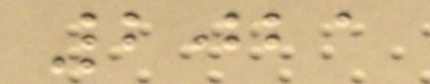2021
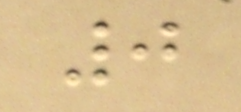0
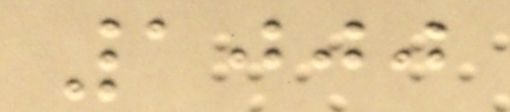1000
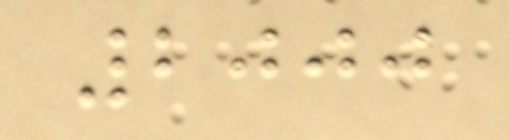2000
